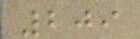209
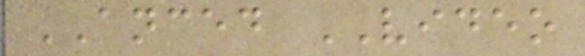ANCED VIDEO
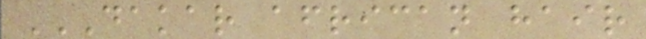DAKAR AFRICAN HAIR
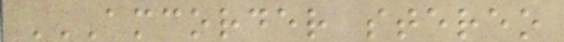AMCORDER STEREO
